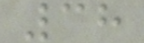38
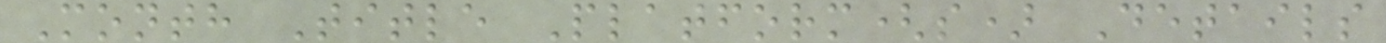Month Title Platform(s) Details
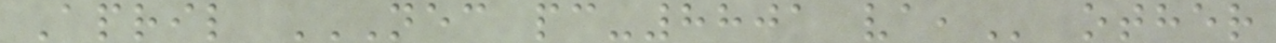April NEC PC-8801 VA, other
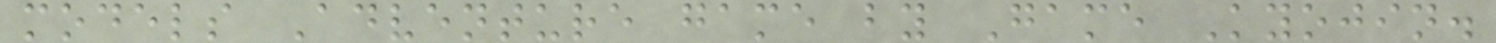models Adventure game by Game Kyojin.
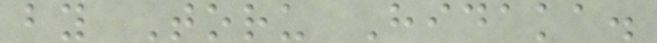by Toru Hidaka.
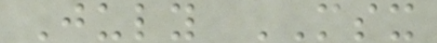July MSX
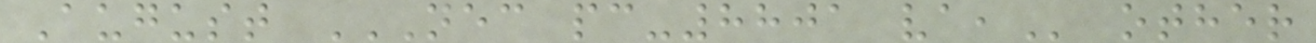August NEC PC-8801 VA, other
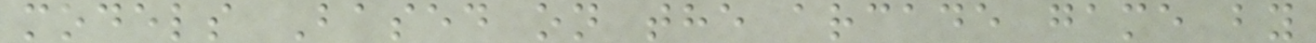models Based on the arcade game by
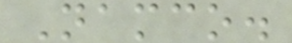Namco.
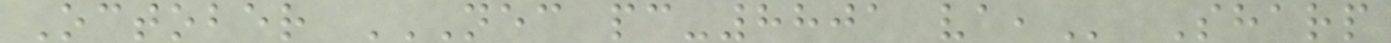October NEC PC-8801 VA, Sharp
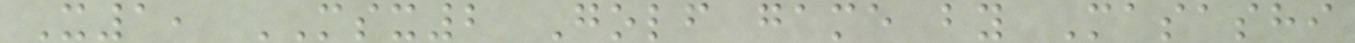X1, MSX2 Golf game by Masashi
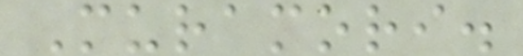Muramori.
